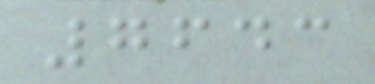7643
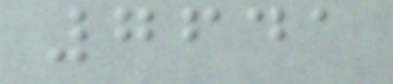7641
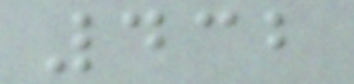432
